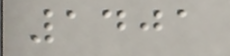1401
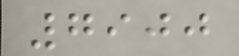7900
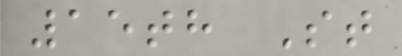15th St
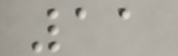11
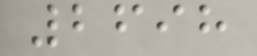2698
